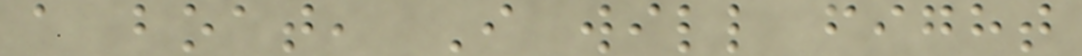a boat, I will fight
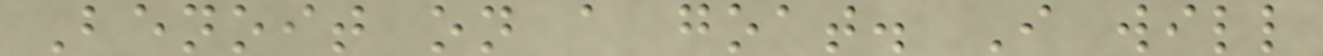Benoit on a goat. I will
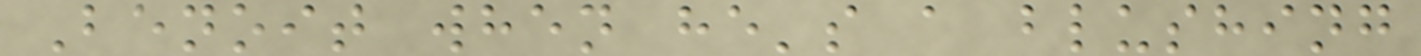Benoit when he's a blushing
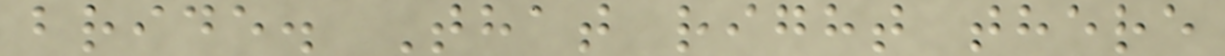bride. That right there
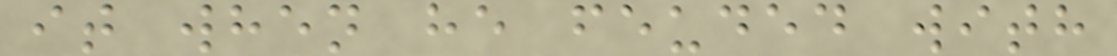it when he feuded with
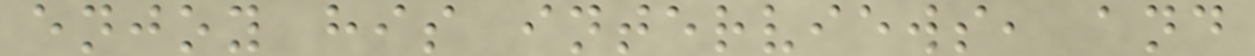enjoy his interviews, and
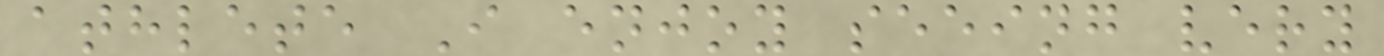athlete I enjoy seeing very
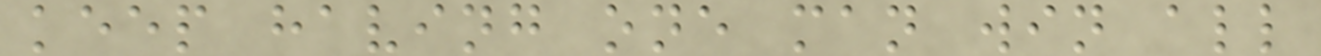keep having one man win all
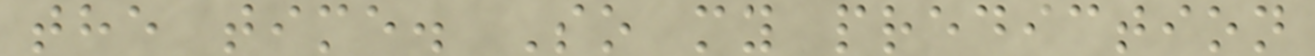the time. So my prediction
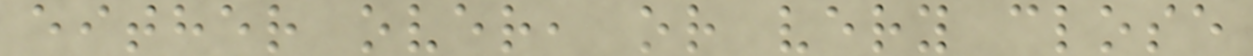either over, or very close
